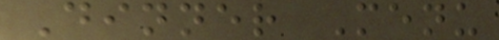Dinner Menu
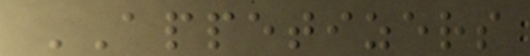APPETIZERS
